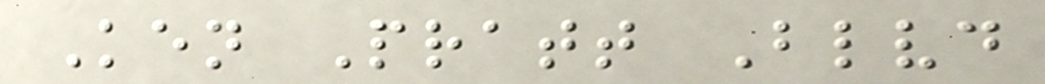Ken Pratt Blvd
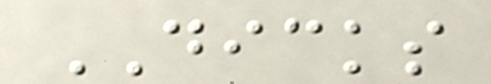DICKS
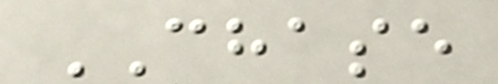CHASE
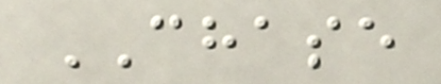CHASE
